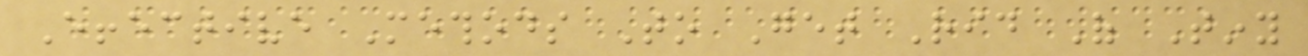Effective Methods To Get Rid Of Tiny
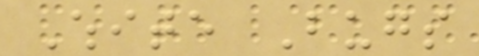White Bugs
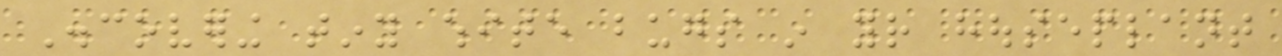Discovering tiny white bugs in your houseplant
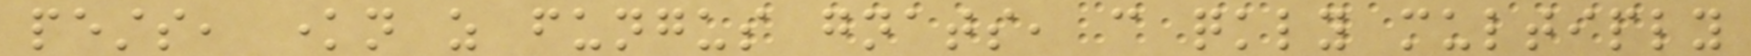pests, known as fungus gnats, can quickly multiply
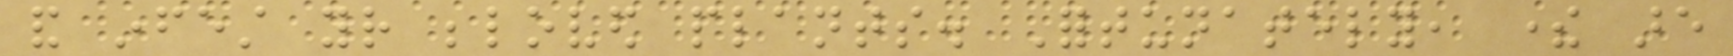and infest your beloved plants. Fortunately, there are
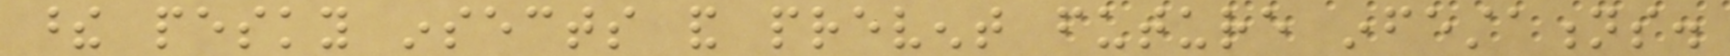these pesky insects and prevent future infestations.
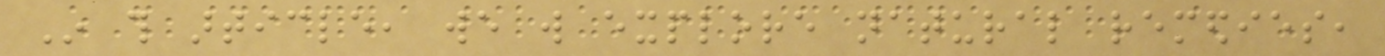In this article, we will explore natural remedies,
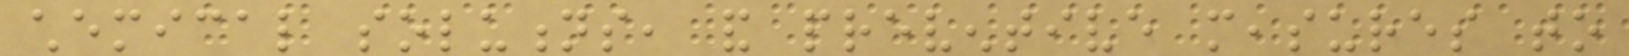chemical solutions, and preventive measures to
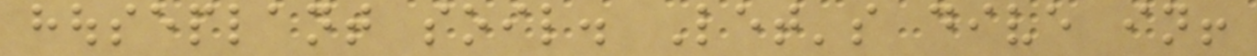houseplant soil. Let's dive in!
